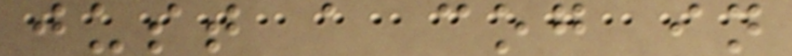just a cog in
